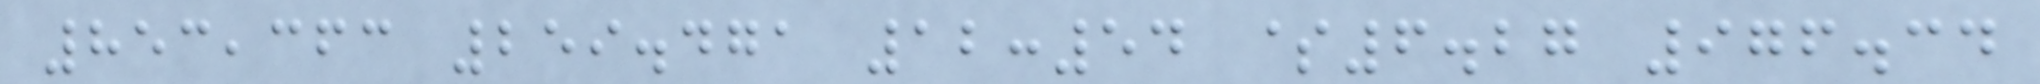853,363 259.471 12:54 $6.27 976.34
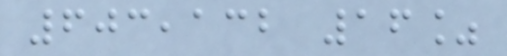603,132 16%
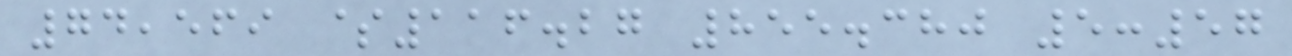74,569 $116.27 855.380 5:57
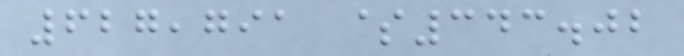627,791 $343.02
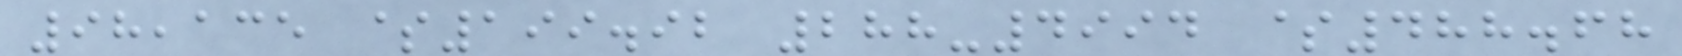98,135 $199.92 288-4994 $488.68
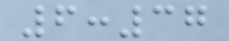6:37
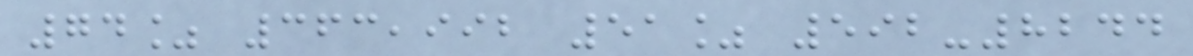74% 363,992 51% 592-8244
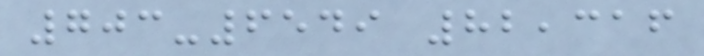703-6549 82,316
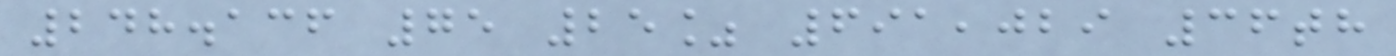248.136 75 25% 691,029 36th
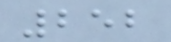252
